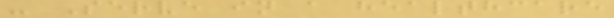- Serve in a healthcare
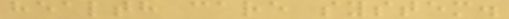health care system.
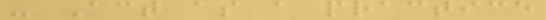- Act as a practice
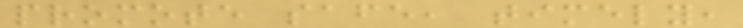promote safe, timely,
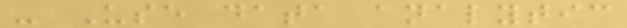- Use data analytic
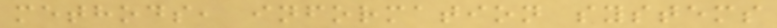methods, information systems
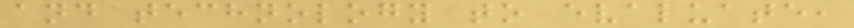and technology to evaluate,
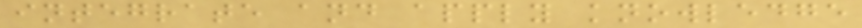integrate and apply knowledge
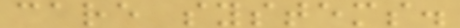care systems.
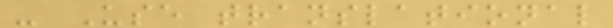- Use translational
